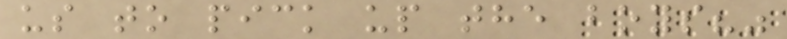us to pick up the boys?"
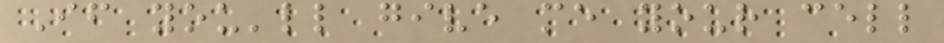If you'll give me your cell
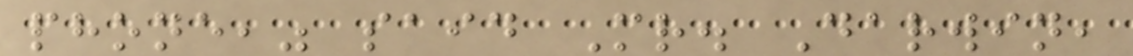phone," said Mr. Darwin,
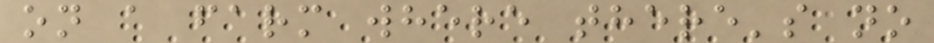on a farm where there's no
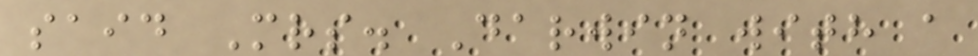said Mrs. Darwin with a
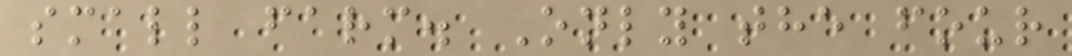small farm. Only the four
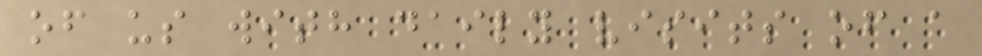of us with daily visits of a
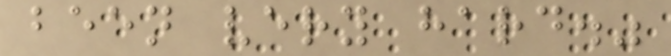been very hard."
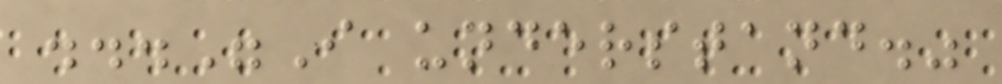..."I understand."
